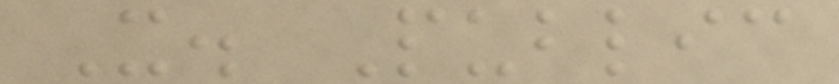X. Public
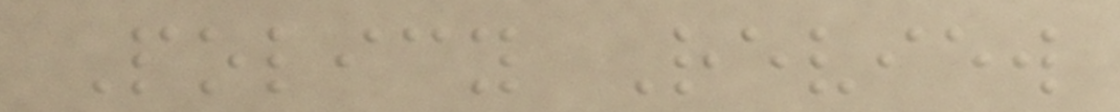Policy Review
